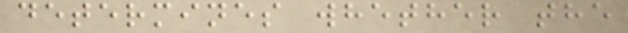determines whether the
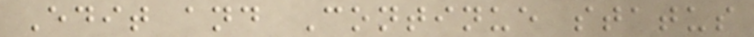Edit and Continue status
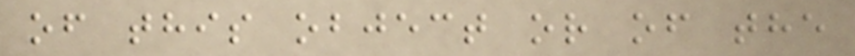of this object or of the
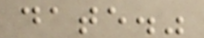date."
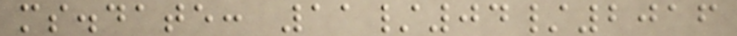ms.date: 11/04/2016
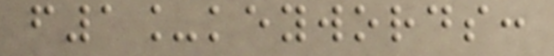f1_keywords:
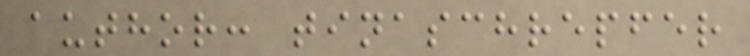author: tinaschrepfer
